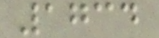1734
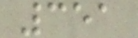351
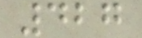427
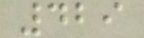429
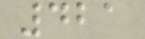421
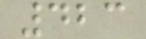423
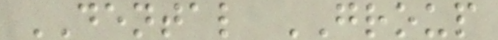DENTAL GROUP
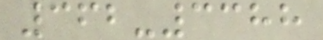362-3388
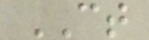CT
